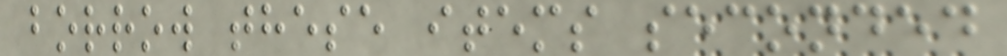borrow these items seconded
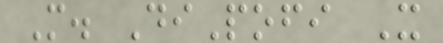M. DiPofi X
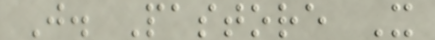J. Pastore X
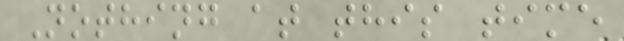Nothing at this time
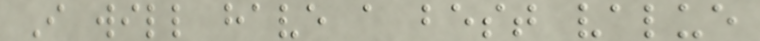I will have a best value
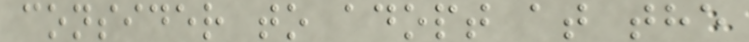consider to adopt at the
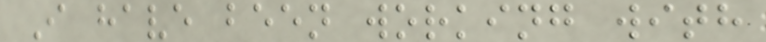I have been working with
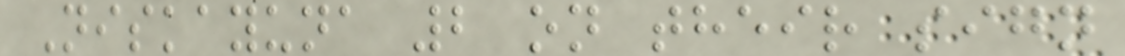Niskayuna 2 on their sign
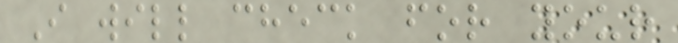I will check for your
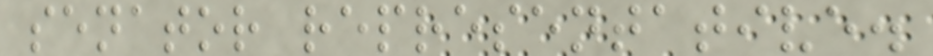senator representative.
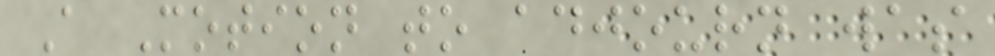A Motion to adjourn was
